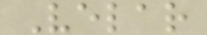Velar
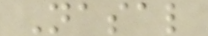Nasal
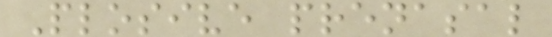Plosive prenasal
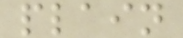plain
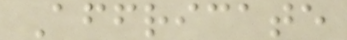Affricate
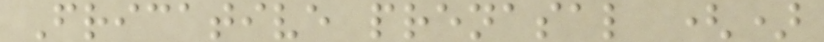Fricative prenasal ()
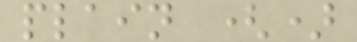plain ()
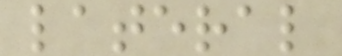lateral
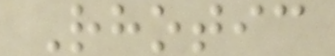Rhotic
